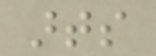arts
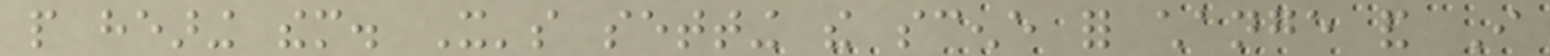people hearing them. It's setting the scene for change and I
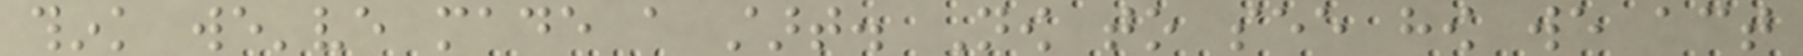think we've made a start. Now to see how we act
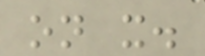on it.
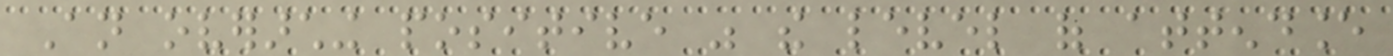An overarching positive was the level of attendance
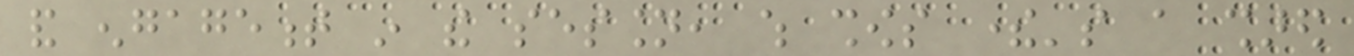and engagement in the session, which shows there's a shared
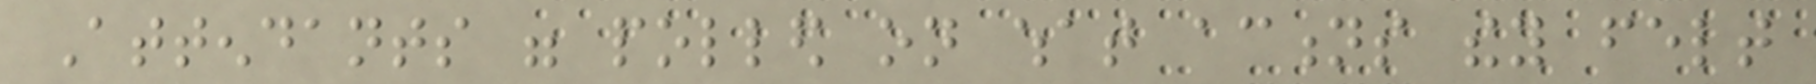Attendants were polled on what actions they felt
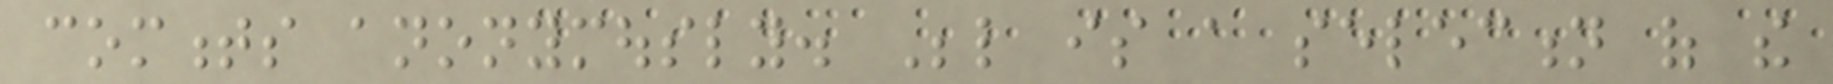comments anonymously. Below is a selection of the
